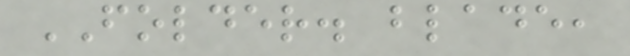FOLDER. blade,
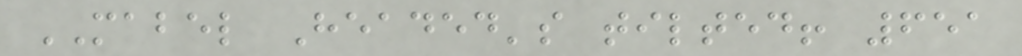MABEL Headed's tilted! 651
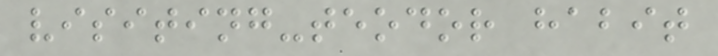visiting-teodor habit
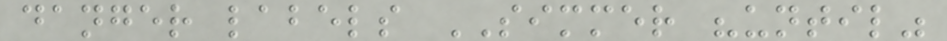danger labels SIMMER "until"
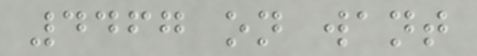4467 on want
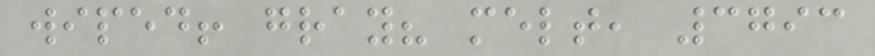wiped! gray? melt, 3793
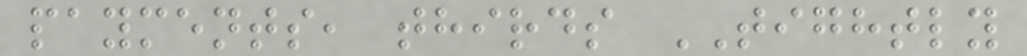payments, thirds TIGHTLY
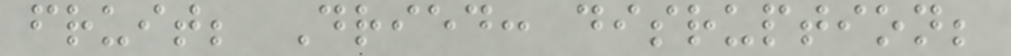fruit; Dried: disruption;
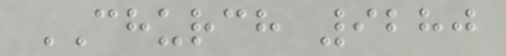CHURCH 9280
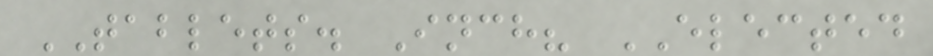TABLETS. Inch? ELECTED
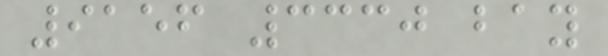9156 3330 bay
